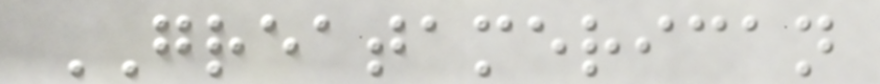GREATAMERICAN
